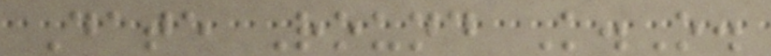Date Round K.O.
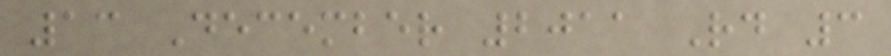13 December 2011 Rd 3
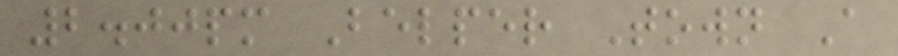2.00pm Belper Town A
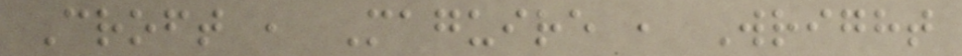Croft , Maguire , Wright
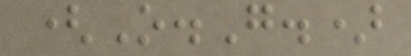(O.G.)
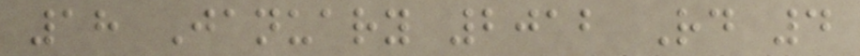18 January 2012 Rd 4
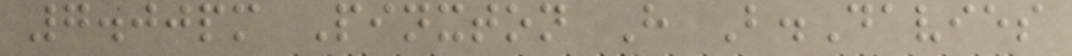7.00pm Pinxton H B.Davies
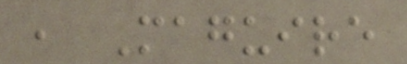, Maguire
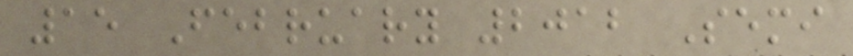15 February 2012 Semi
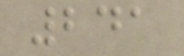241
